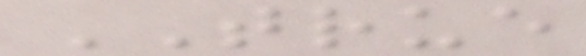TRUE
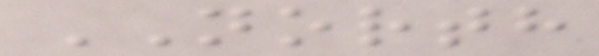NORTH
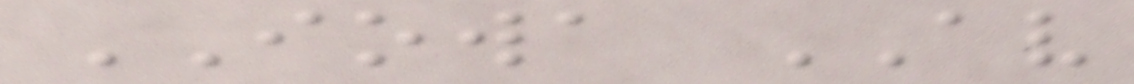IOWA AV
